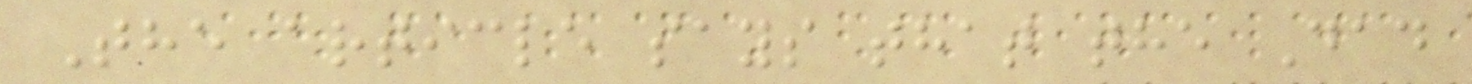The article says that the Dad
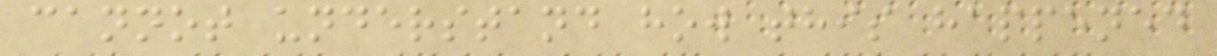cannot understand how this happened
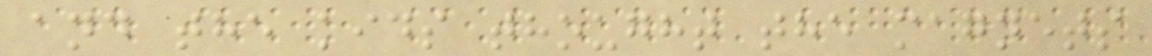and the kids thought the magnets
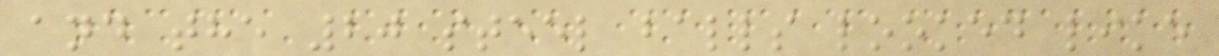and the 20 steel balls looked like
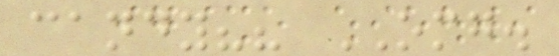candy?? OMG.
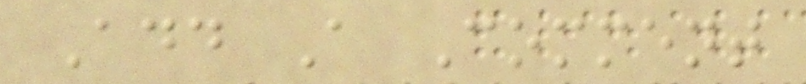Add A Comment
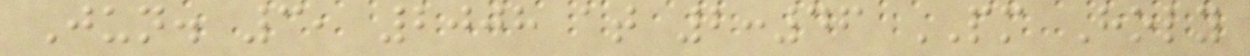Jun. 3, 2008 at 2:46 PM Holy
